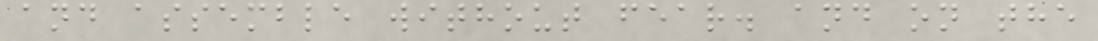and assemble without fear. and on the
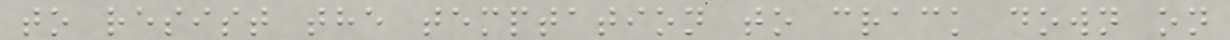to resist the temptation to crack down on
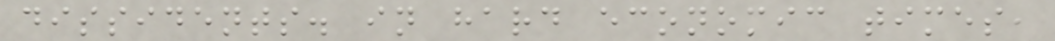dissidents. in hard economic times,
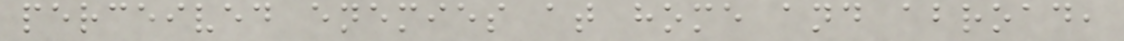perceived enemies at home and abroad,
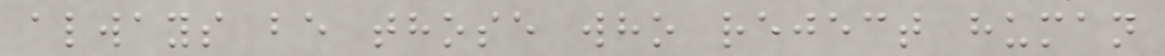always be those who reject human
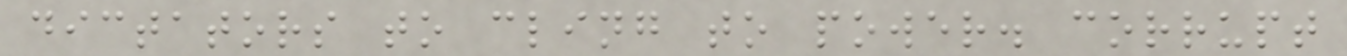dictators to cling to power. corrupt
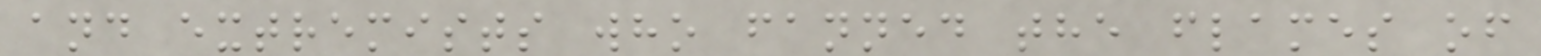and extremists who fanned the flames of
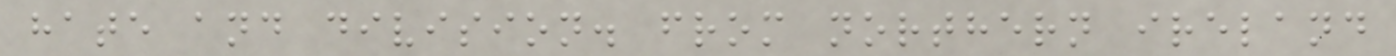hate and division. from northern ireland
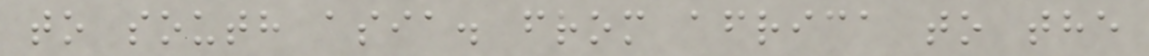to south asia. from africa to the
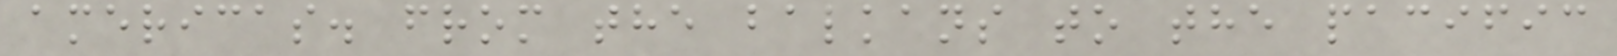americas. from the balkans to the pacific
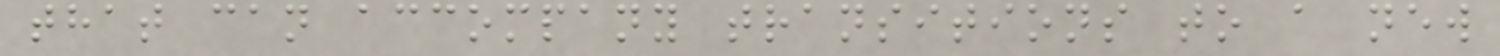that can accompany transitions to a new
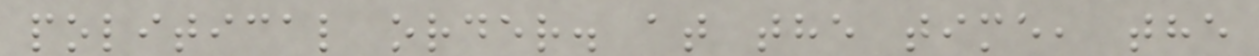political order. at the time, the
